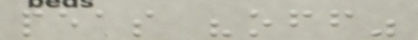peas "off"
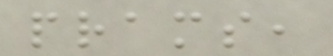prams,
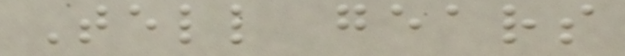Tell gears
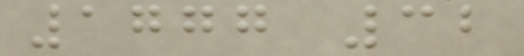1777 32
